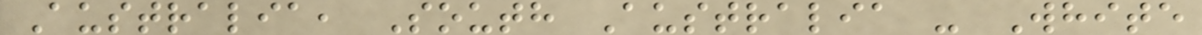Australia, South Australia - White
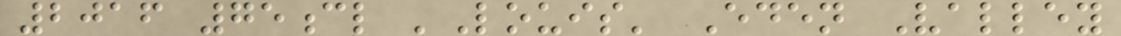2016 75cl 'Louis' Eden Valley
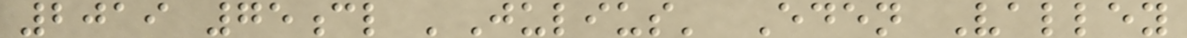2019 75cl 'Julius' Eden Valley
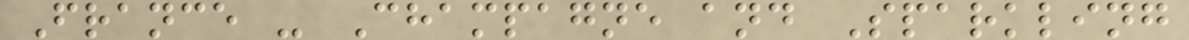France - Champagne and Sparkling
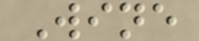Wine
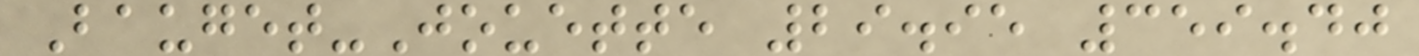Bauget-Jouette 29.95 359.40
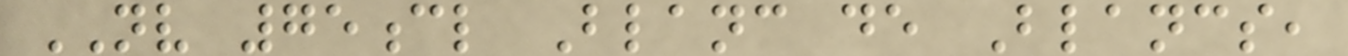NV 75cl Blanc de Blancs,
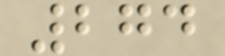274
